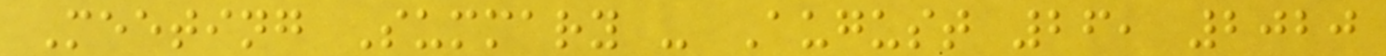Meeting Summary - August 26, 2020
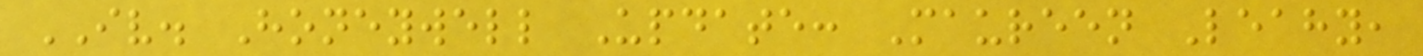IV. Honeywell Update: Maureen Leahy,
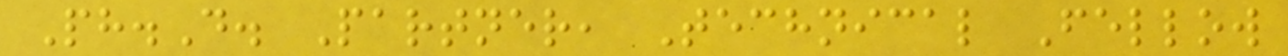Ph.D. Partner, Technical Fellow
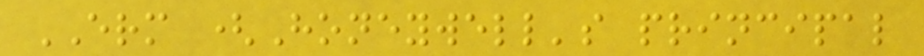ERM (Honeywell's principal
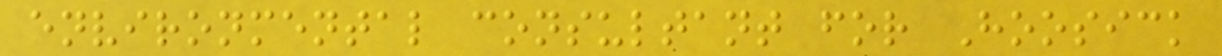environmental consultant for Hoosick
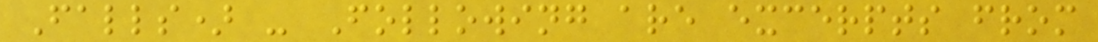Falls) - Following are excerpts from
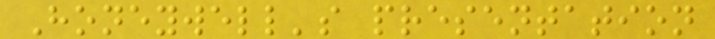Honeywell's presentation
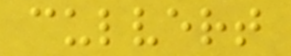culvert
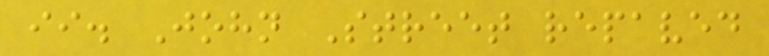ii. John Street repaved
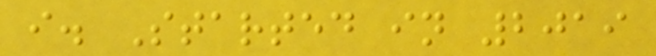i. Started in 2019
